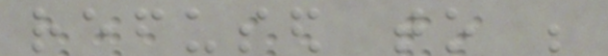refused to be
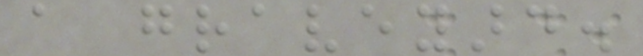a graveyard.
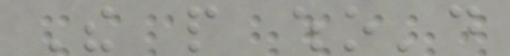The people who'd
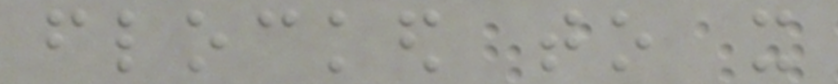flocked to it
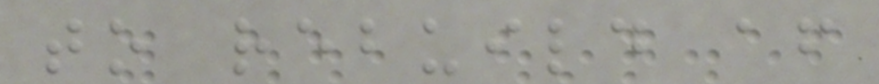to rebuild after
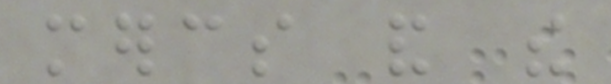mercs and the
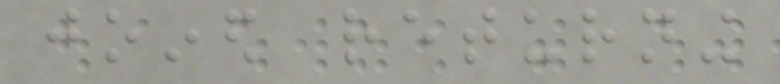joined returning
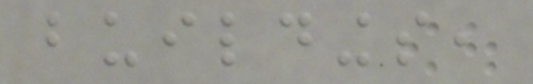buildings,
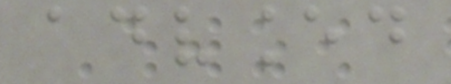advanced
